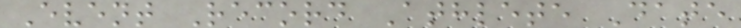Event Record Athlete Date
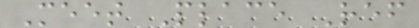Meet Place Ref
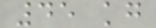45 kg
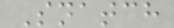Snatch
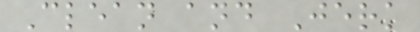Clean and Jerk
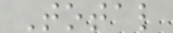Total
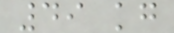49 kg
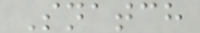Snatch
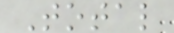Total
